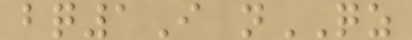bq1I nQZ
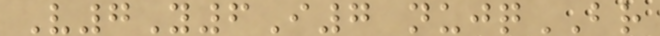V7Y6I7 nujqBR
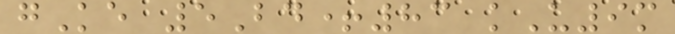gKe 5Bd+83 kU9m
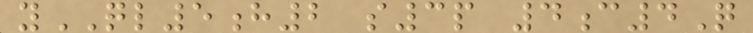yQL5h2 s3p 4c4Q
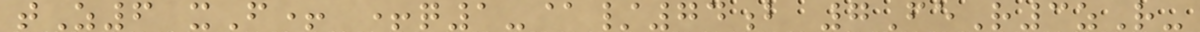tZ6 xF+ +q1-@/74b 7FeR3zR-
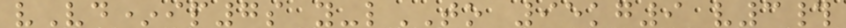vVd*ip7s y-lTO 95kg9 v3#
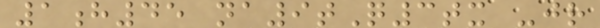1h45 na9tQ3tx -jr
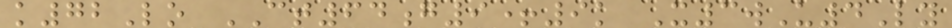k72Lo CT64g9+9k X3wU4Ly
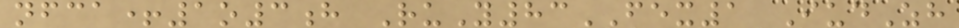nfca+1o3h RuY83FEX1 IudZh
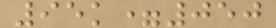95k=050
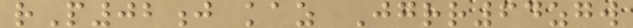rP02j kaz Jgrr64zgw
